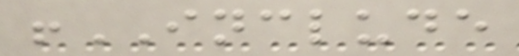!INCLUDE
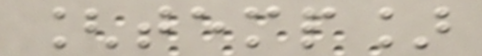[temp]
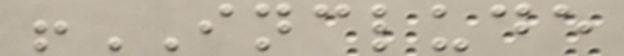!INCLUDE
